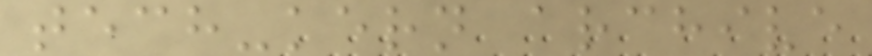tech-kern archive
